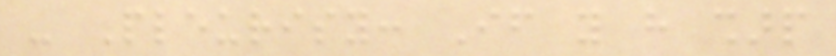- Pleurisy: If you have sharp
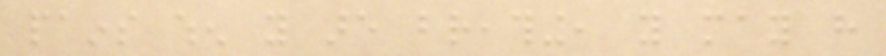pains when you are breathing, you may have
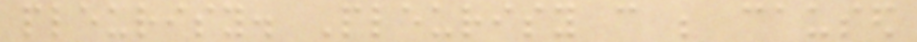pleurisy. Pleurisy can be caused
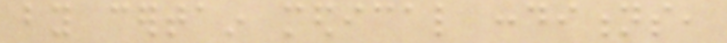by certain medical conditions,
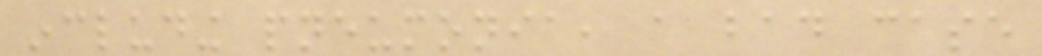including pneumonia, a bad case
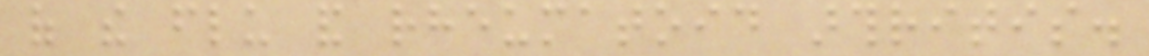of the flu and rheumatoid arthritis.
